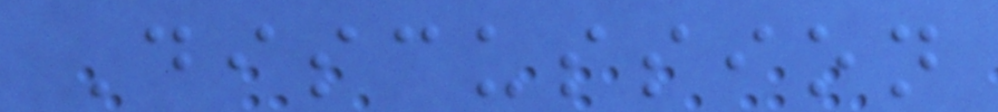Discussion
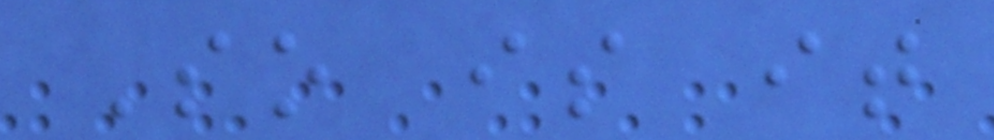So is it
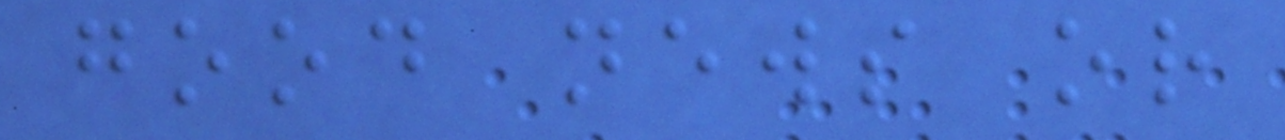good news or
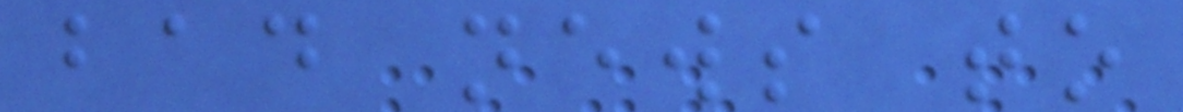bad news to
